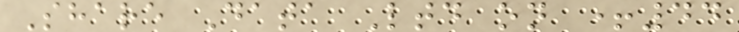Share Data Ltd on +44
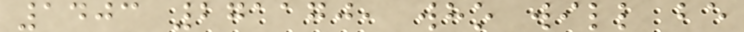1403 271170, who will be
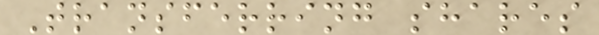Transferring shares
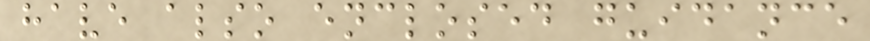have also enclosed guidance
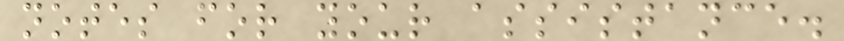notes for your assistance.
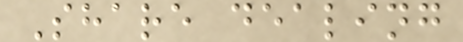Share dealing
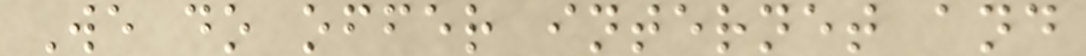We do offer internet and
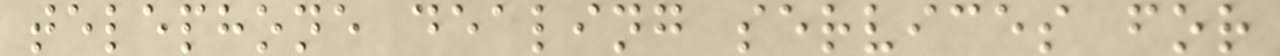telephone dealing services for
